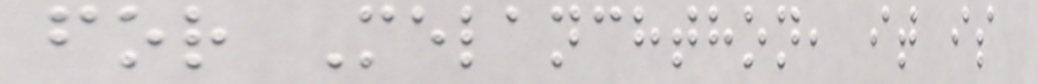for Melanchthon, it is
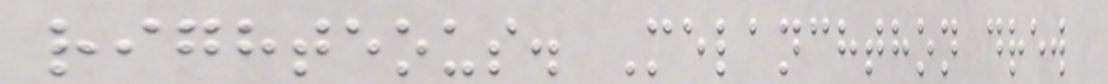righteous. Melanchthon drew
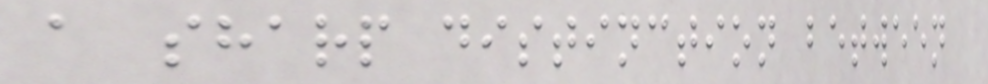a sharp distinction between
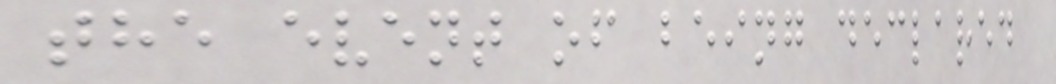the event of being declared
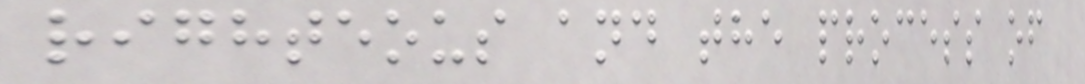righteous and the process of
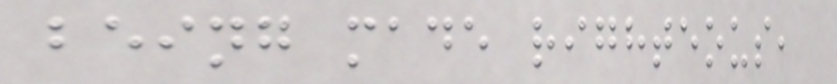being made righteous,
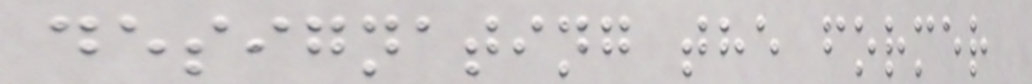designating the former
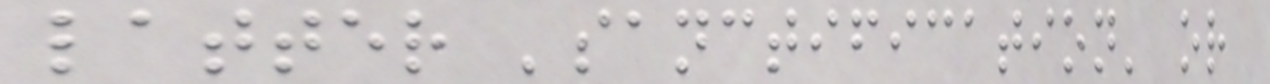latter 'sanctification' or
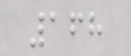168
